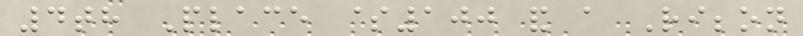4th Place $100 and a Ribbon
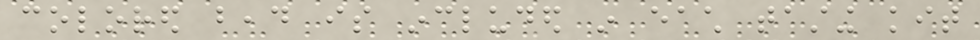colored bead is included in each tasting kit
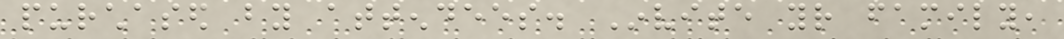purchased by attendees. Invite your family,
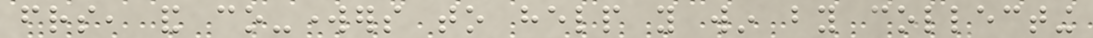friends, and co-workers to help you win by collecting
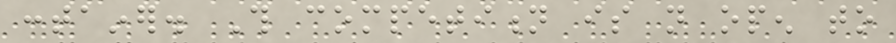container. This competition is not open to
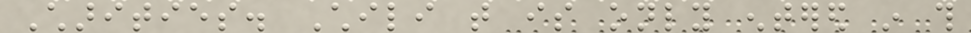Charities. Chili that is only entered in this
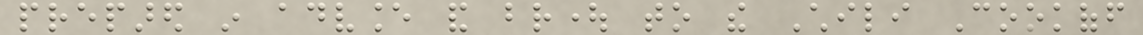prepared in advance and brought to the Chili Cookoff
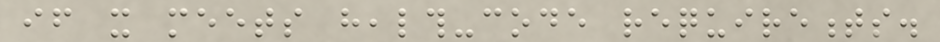if it meets health-code requirements.
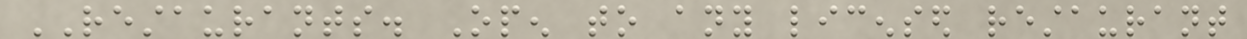RESTAURANTS. Open to any licensed restaurant
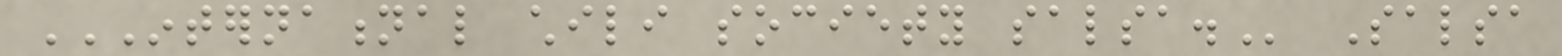INTERNATIONAL CHILI SOCIETY SALSA. Salsa
